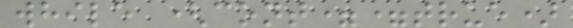while (cont==true)
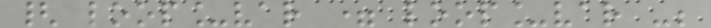{ loop_var = loop_var -;
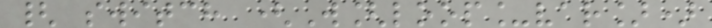{ switch (W[loop_var])
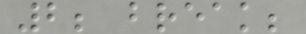2; break;
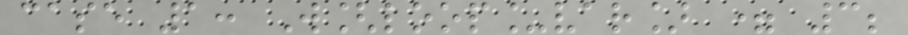case 1: W[loop_var] = 3;
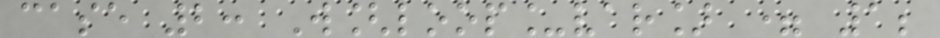case 2: W[loop_var] = 1;
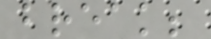break;
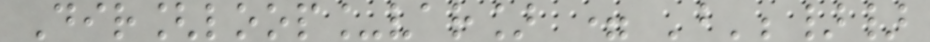Dir[loop_var] = 'b';}}
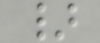}
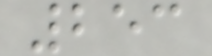253
